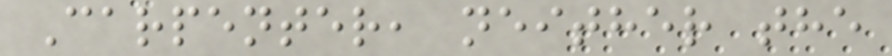Carpenter, neither the
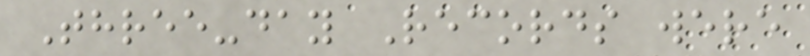Three-day Records were
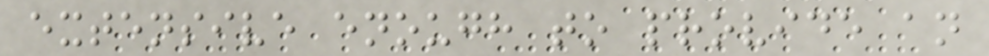extensive enough to provide an
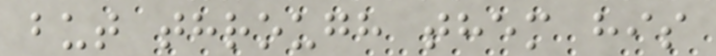but through them his
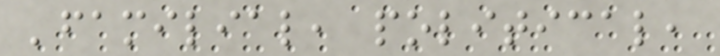'familial, political,
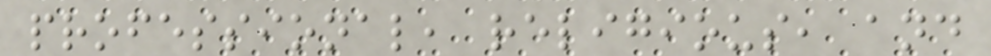professional, religious, and
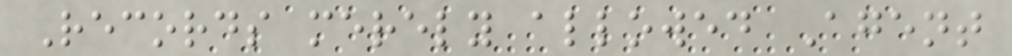Records merely allowed Agent
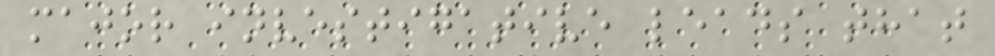major investigative leads that
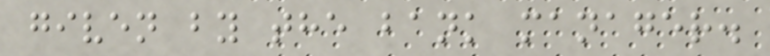given by the bank manager.
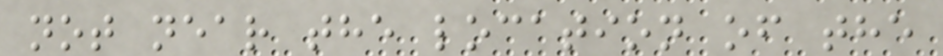not near the location of the
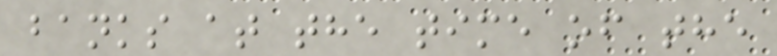banks at the time of the
